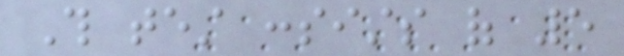This test consists of 5
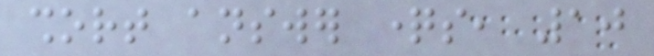short answer questions, 10
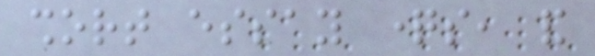short essay questions, and
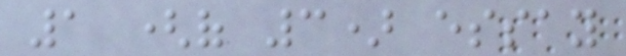1 (of 3) essay
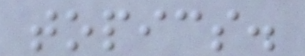topics.
